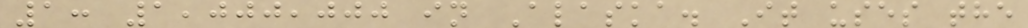1: 1,000,000 in Alaska. It uses the
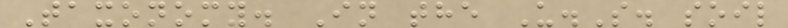Taxonomy. In the U.S. soil
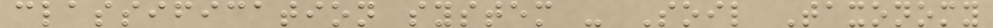classification system - Soil Taxonomy
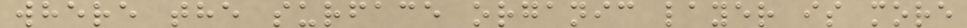where the surface organic layer is more
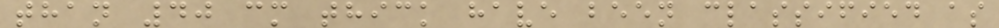than 40 cm thick have been classified as
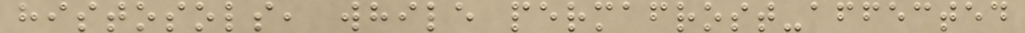histosols, while permafrost-affected
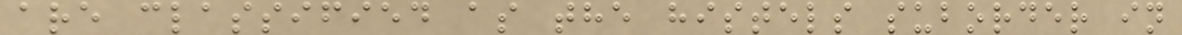are classified as the histels suborder in
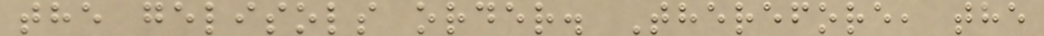the gelisols order. Therefore, the
